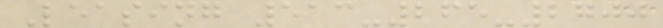Leasing 513-265-2700
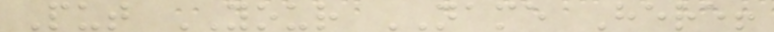Put YOUR NAME Here!
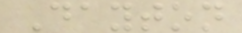Dayton
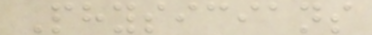Physicians
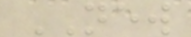NEW
